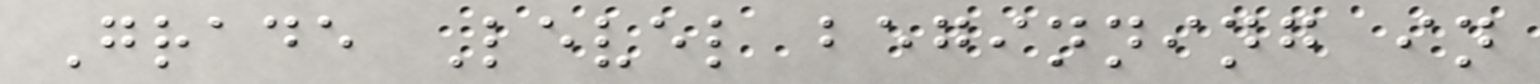Grade Level beginning in
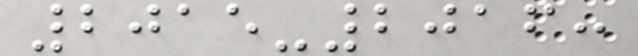2015-2016:
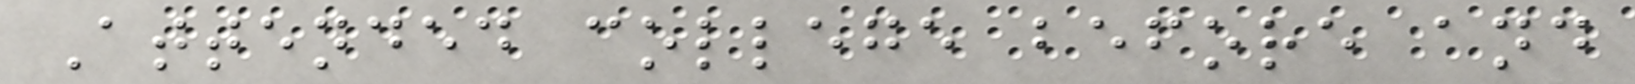Attended college before and
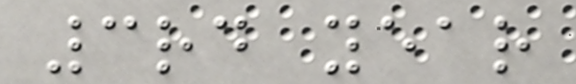3rd year
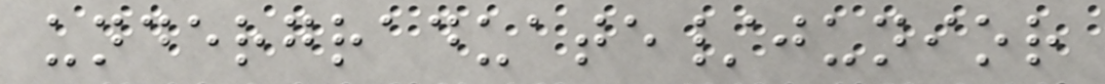undergraduate/junior
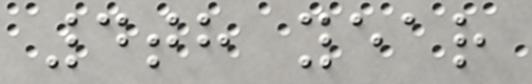4th year
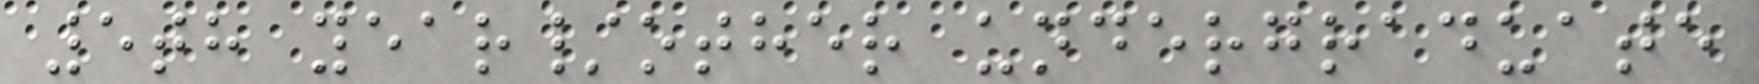5th year/other undergraduate
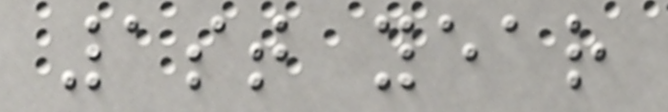1st year
